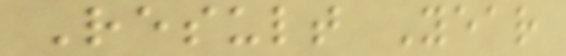Result Year
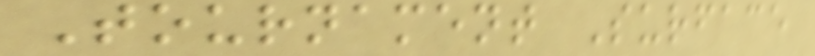Tournament Surface
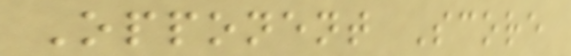Opponent Score
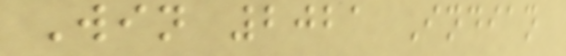Win 2021 Indian
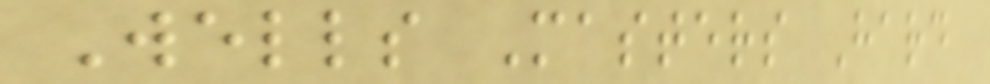Wells Masters Hard
